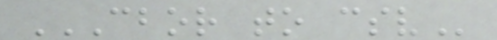CBOR TO CSV
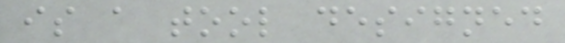is a tool designed
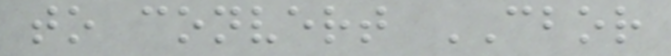to convert CBOR
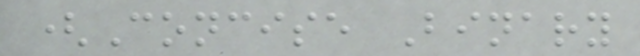(Concise Binary
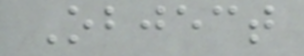Object
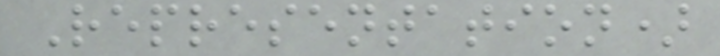Representation)
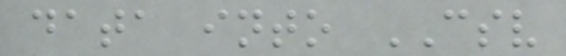data into CSV
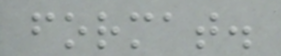format.
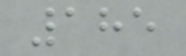185
